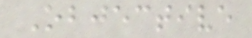Objective
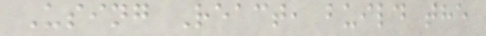Using React, build the
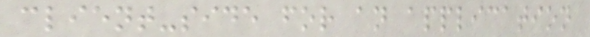client-side for an application
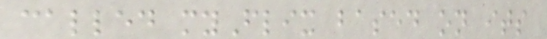called myFlix based on its
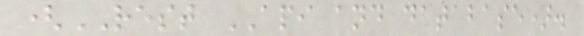(REST API and database).
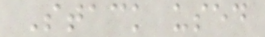Stack used
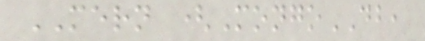MERN (MongoDB,
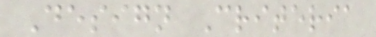Design Criteria
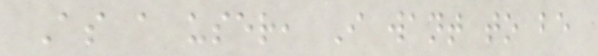As a user, I want to be
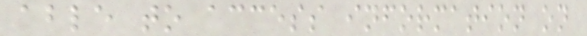able to access information on
